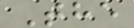The
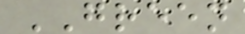GREEN
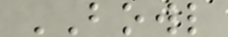BOWL
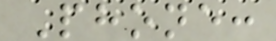Phone:
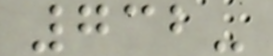732-
